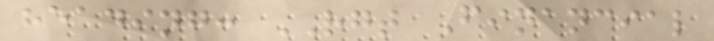heading: RGT Financial
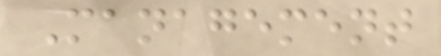Management
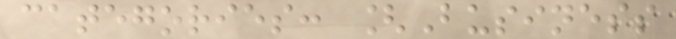categories: [Business
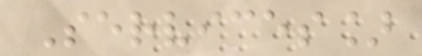Services]
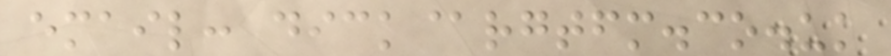email: dick@rgtfm.co.uk
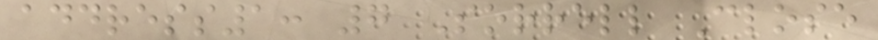address1: 7 Sorrell Close
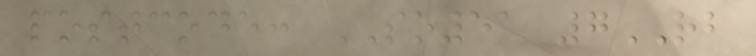postcode: SO51 7RB
